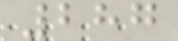287
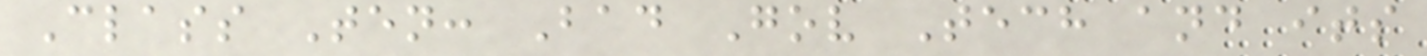Class Ten: Bad Gov Tech and its
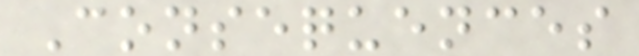Consequences
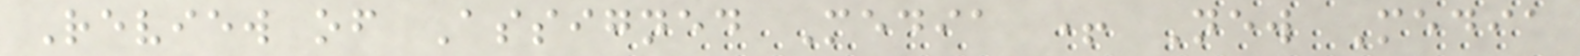Review of Assigned Media + New Media
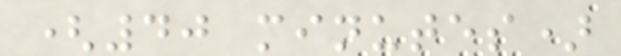(40 minutes)
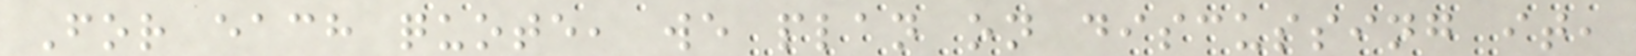For each quote, we plan on discussing it,
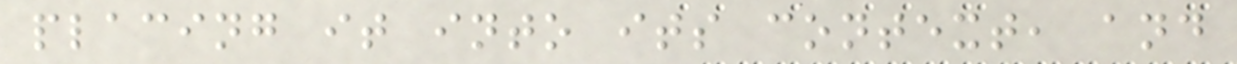placing it into its context, and
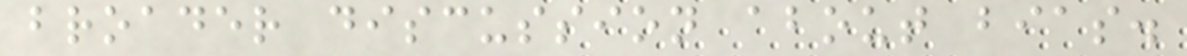broader discussion about bias.
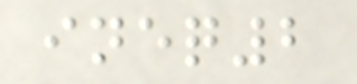ineq2
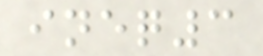ineq3
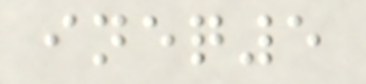ineq5
